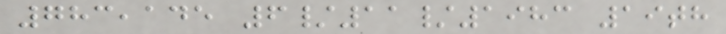783,145 6/11/1983 19th
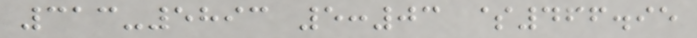313-5893 5:03 $466.95
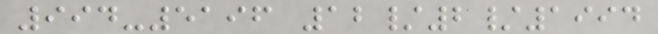994-5196 12/2/1994
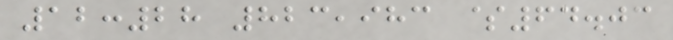12:28 823,983 $64.03
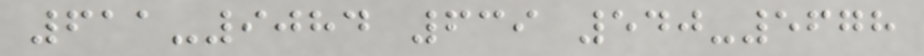611-9084 639 540-5678
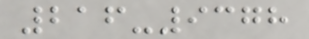216-9378
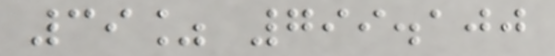39% 799.100
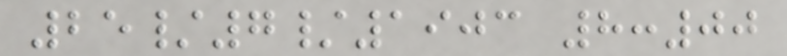25/7/1903 8:00
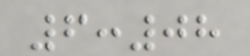6:08
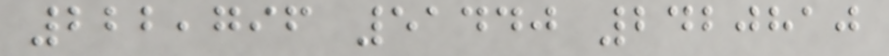222,796 51440 2420810
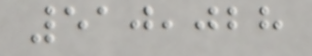510,028
